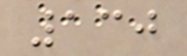130
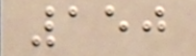150
